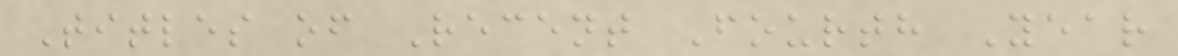Titles of Recent Fourth Year
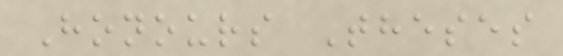Honours Theses
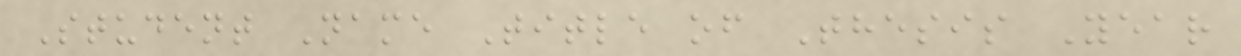Student Name Title of Thesis Year
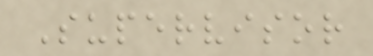Supervisor
